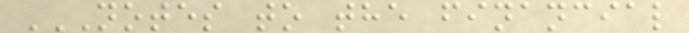NOTES TO THE FINANCIAL
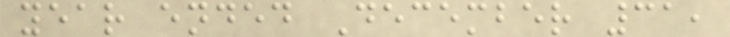year ended December 31,
